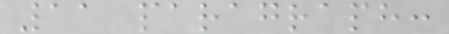11 paragraph:
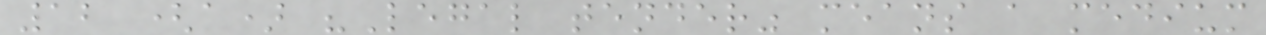12 (a) "Legal tender" means a medium
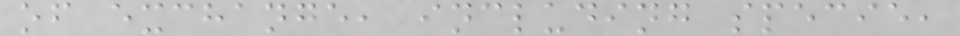of exchange, including specie,
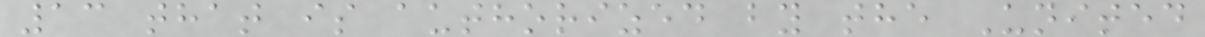13 that is authorized by the United
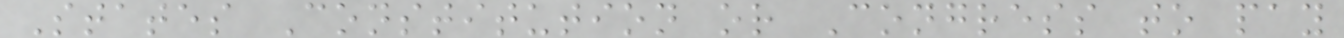States Constitution or Congress to pay
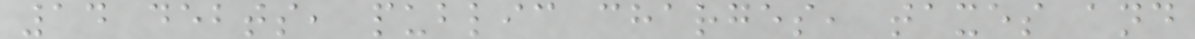14 debts, public charges, taxes and
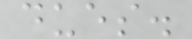dues.
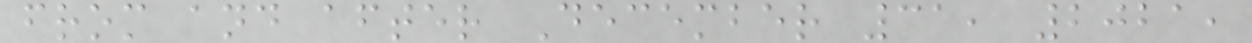from and after December 31, 2021,
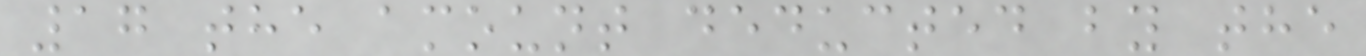17 the amount deducted by the
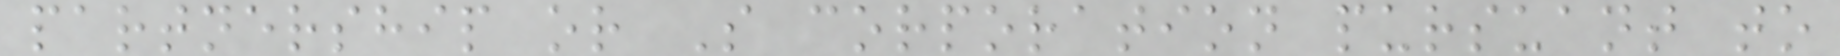partnership or S corporation pursuant to
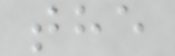the
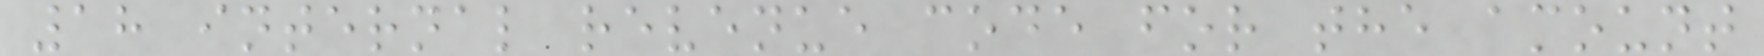18 internal revenue code for the amount
